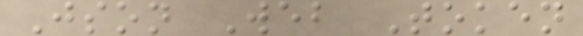Json Web Token
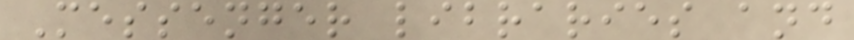Messenger libraries and
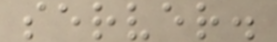server.
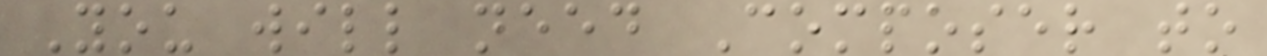You will need Composer to
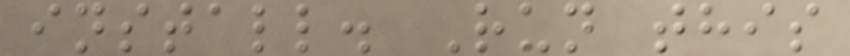install. Run this
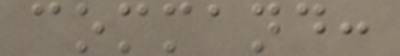command:
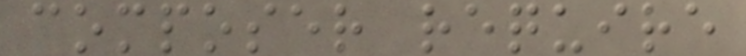composer require
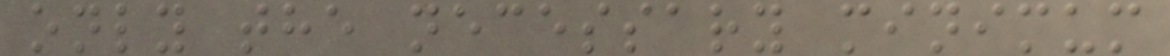only the necessary minimum
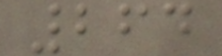264
